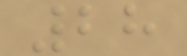28
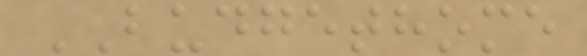BUDGETHOME
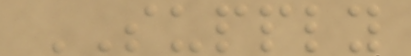SUPPLY
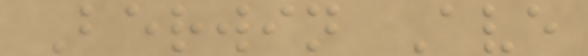Berwin Ave
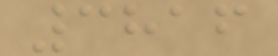3816
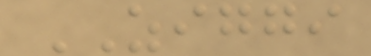ZIGGI
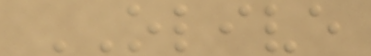OLIVE
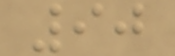90
